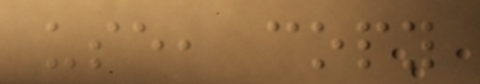use, copy
